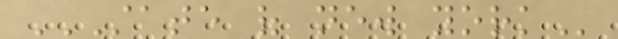STATE OF NEW YORK
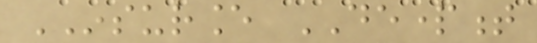INSURANCE DEPARTMENT
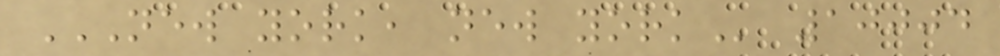NEW YORK, NEW YORK 10004
